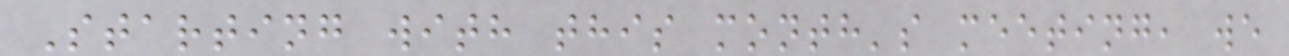Starting with this month's meeting, we
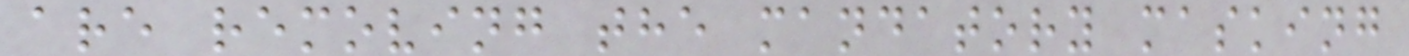are removing the mandatory masking
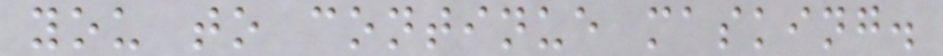you to continue masking.
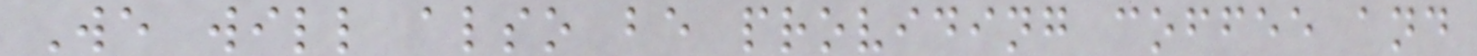We will also be providing coffee and
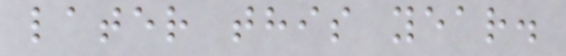later this year.
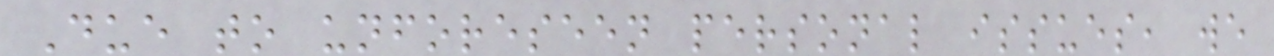Due to unforeseen personal issues, we
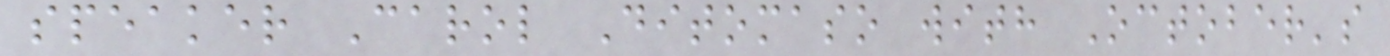speaker Carol Ditomaso with October's
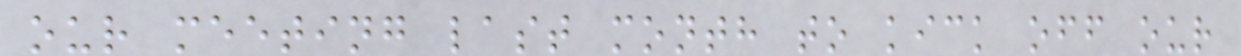our meeting last month to kick off our
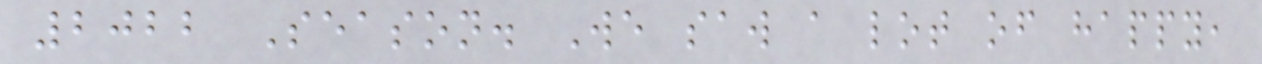2022 Season. We saw a lot of happy,
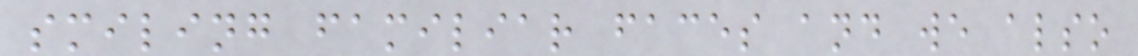smiling familiar faces and we also
